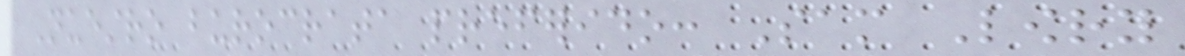Nuestro burocrata preferido: Sam Lowry
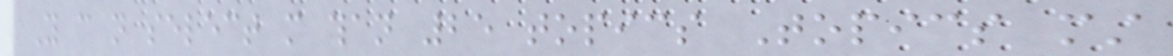You can not select more than 25 topics Topics must
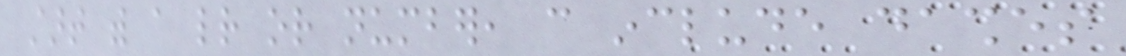start with a letter or number, can include dashes
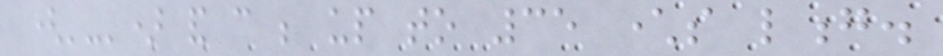('-') and can be up to 35 characters long.
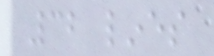32 lines
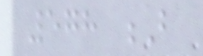578 B
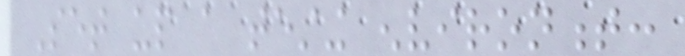Set up a testing environment:
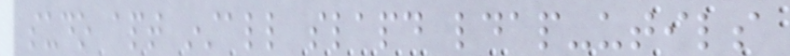sudo apt install slapd ldap-utils
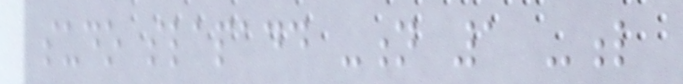sudo slapadd -n 1 -l
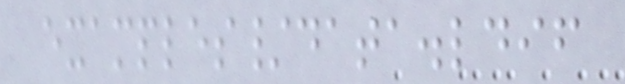examples/data.ldif
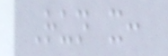Run it:
